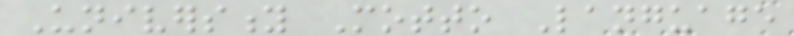University Motto Language
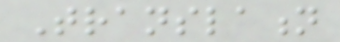Translation
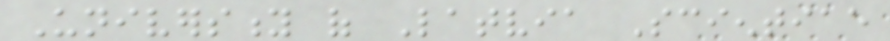University of Latvia Scientiae
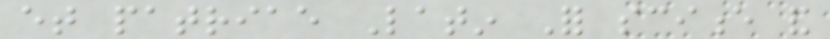et patriae Latin For science and
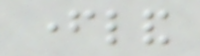fatherland
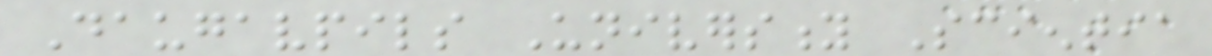Daugavpils University Scientia
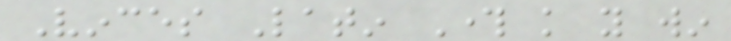Vinces Latin Through knowledge you win
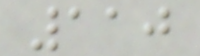110
